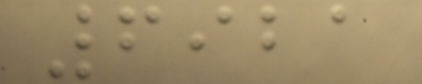6921
